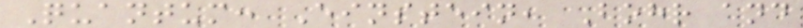Quantum: Einstein, Bohr and
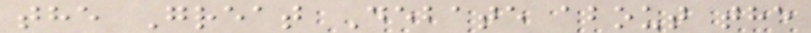the Great Debate about the
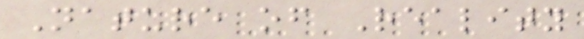Nature of Reality
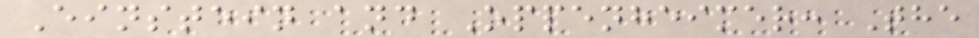Einstein and Oppenheimer: The
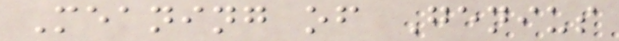Meaning of Genius
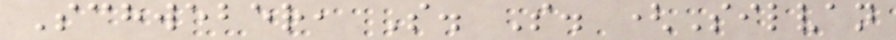Schweber, S. S. (Silvan
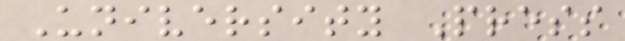University Press
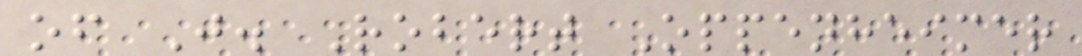of J. Robert Oppenheimer
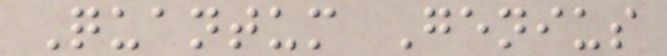Quantum Genius
